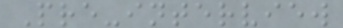Pre-interview
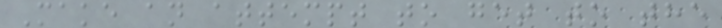Make an attempt to get to the
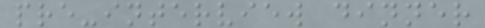pre-interview dinner
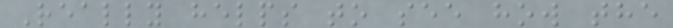Really helps to see how the
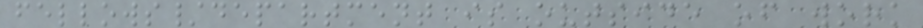fellows/department is outside of work
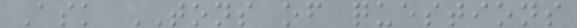Ask TONS of questions
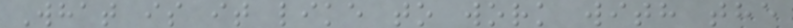What is it like to work with the
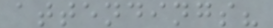attendings?
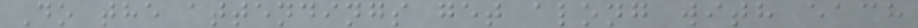Do the attendings get along with each
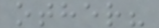other?
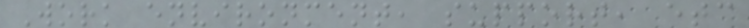Work environment, support, etc
